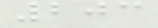203
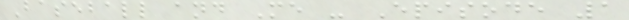Baseball and Me - Episode 1
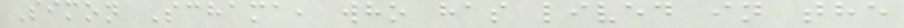Simon Schama, who has lived in the
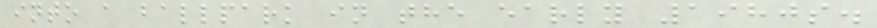into a ballpark in the early 1980s.
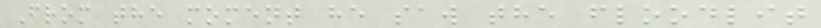From the moment he saw the floodlit
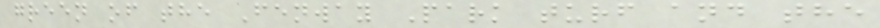green of the Fenway Park turf and the
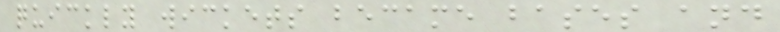quickly wickets became bases and
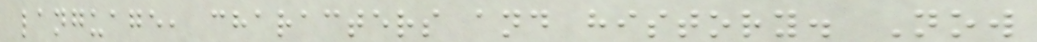language, characters and history. Now
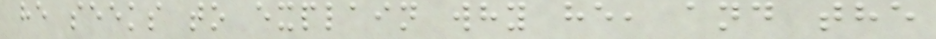he seeks to explain why he, and the
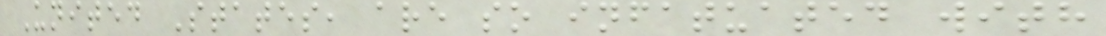United States, are so infatuated with
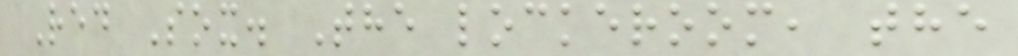Red Sox. The lockeroom, the
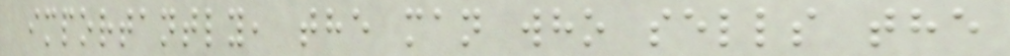importantly, the man who sells the
